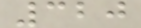320
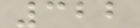322
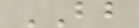BB
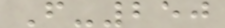F-250
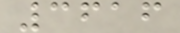3616
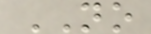NO
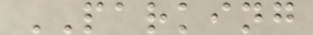PARKING
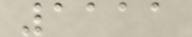1111
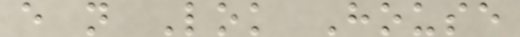e n Lok House
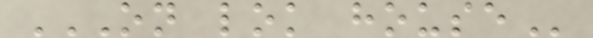ON LOK HOUSE
